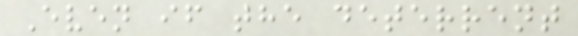Even if the deterrent
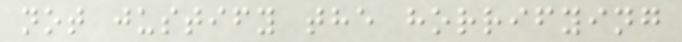not justify the horrifying
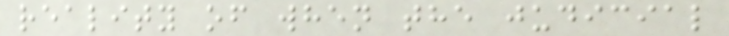reality of when the judicial
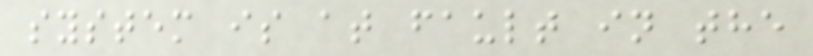system is at fault in the
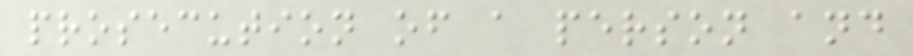prosecution of a person and
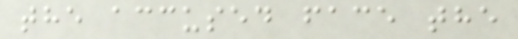the accused face the
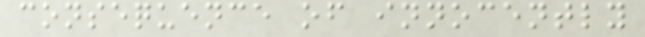consequence of innocently
